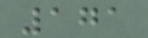171
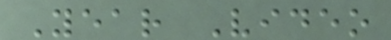Year Video
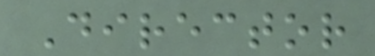Director
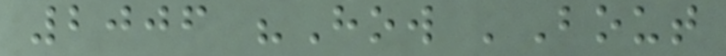2006 "How 'Bout
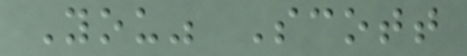You" Scott
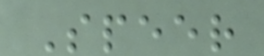Speer
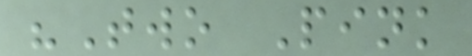"Two Pink
